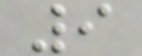9
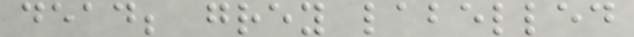dead; grey labelled
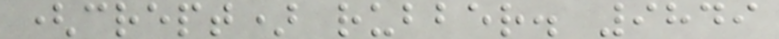(crept) rubber. 9849
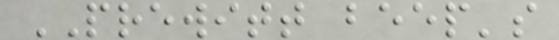PREWITT beep's
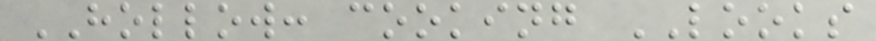HOLLOW: cooking LOOKS
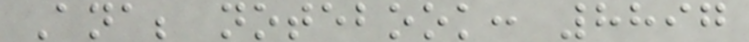Ana; notebook: 8897
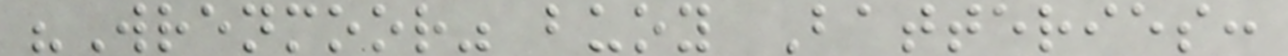"Wrenmoor" buoy Batteries:
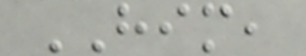HIM,
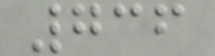736
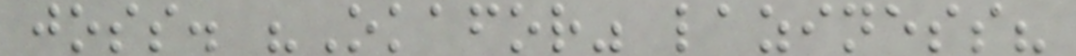joss. "Okafor" laziness?
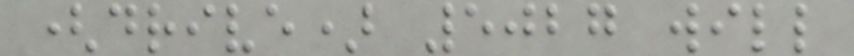(drive) 5027 will
